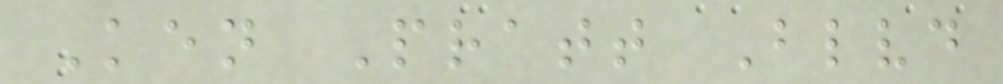Ken Pratt Blvd
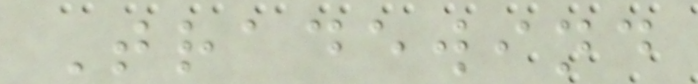Tradewind
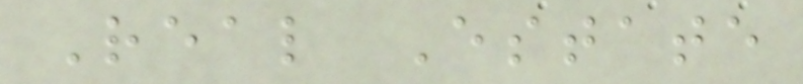Real Estate
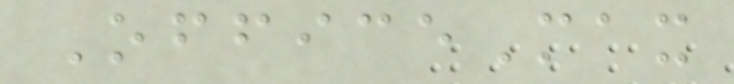OfficeMax
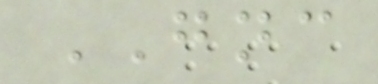GNC
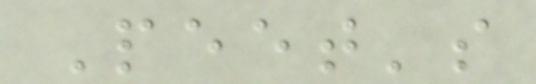Peet's
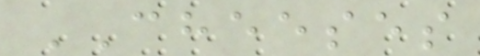CHEESES
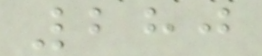280
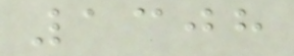1308
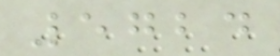5724
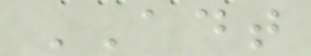ADT
